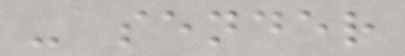- sender
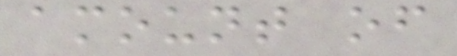amount of
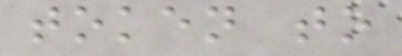token to
